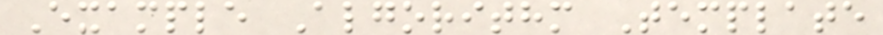Example Algorithm Template
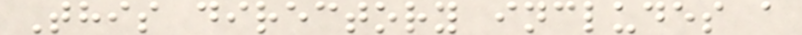This directory includes a
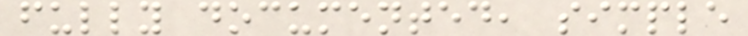fully documented, simple
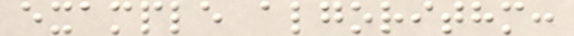example algorithm:
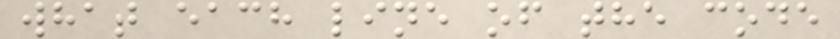what each line of the code
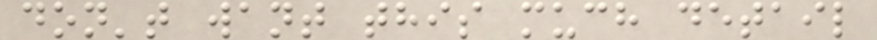don't want this much detail
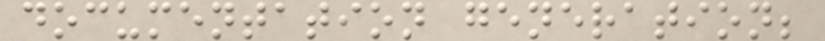documentation generation;
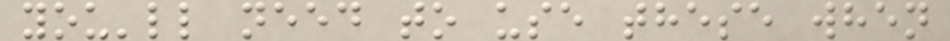you'll need to use these when
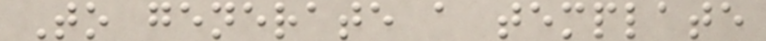To generate a template
